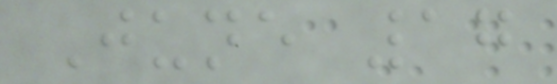June 17
